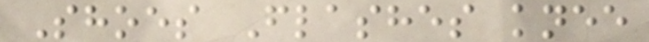Shoes Flashes knee
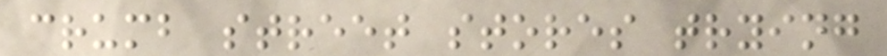crumb street stores trying
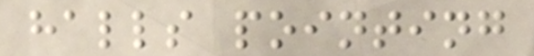halls pointing
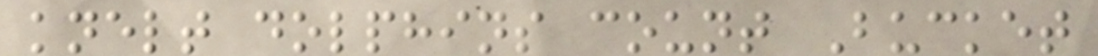knelt dolphins count Bucket
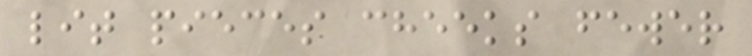lit pieces cheeks fewer
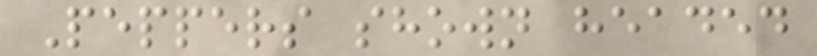Peppers shown headed
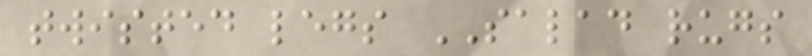twisted legs SALAD rugs
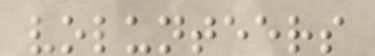volunteers
